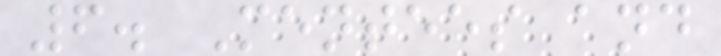6. Mentees and
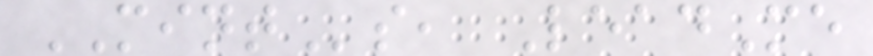MINTs, LeadMe
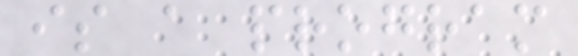is a program
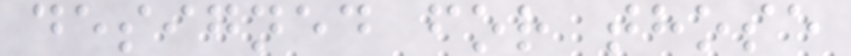designed for those
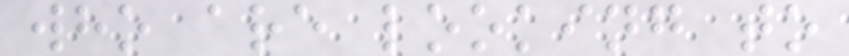who are looking to
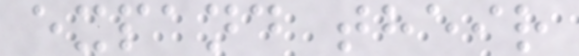expand their
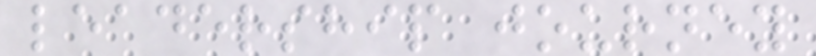leadership journey
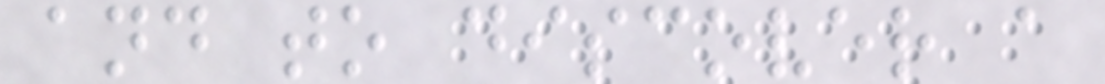and to discover a
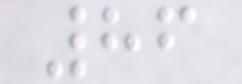86
